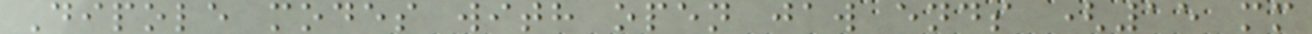Dipole modes with open jaw ends (15 mm
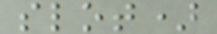slot)
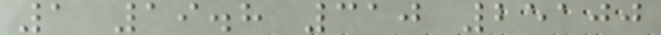1 19.8 310 25100
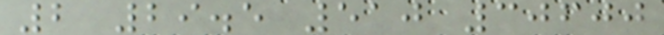2 29.5 510 30600
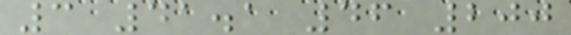3 41.1 46 200
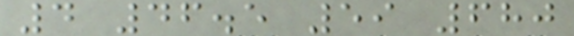4 46.5 59 680
